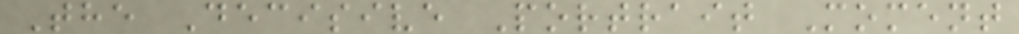The Decisive Portrait Moment
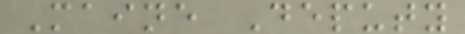Maine Deputy
